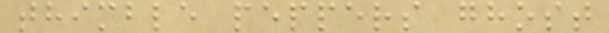thimble peppers ghost
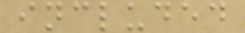included
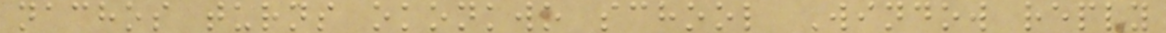nachos turns okonkwo school Window reply
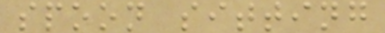spoon sitting
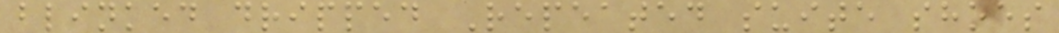blinked dripped Repeated suite shoes
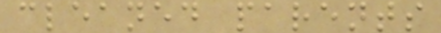cleaned parents
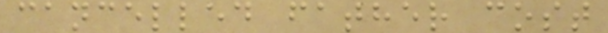cancelled father cost
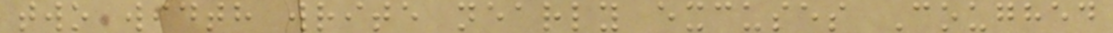two width write nearly excuses Coughed
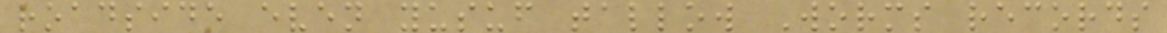roadside even yusuf tallow Worms records
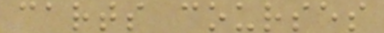carts courses
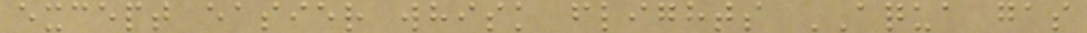except easier whisk flights AQUA gas
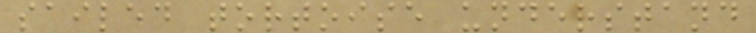sailed tortoise understand
